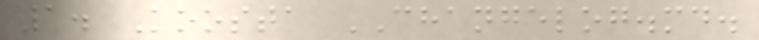1. Koosta CHANGELOG.md.
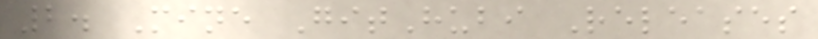2. Mine GitHubi Releases
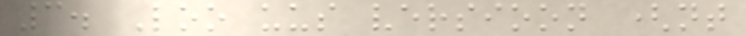3. Loo uus versioon (nt
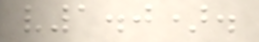v1.0).
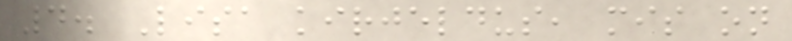4. Lisa kirjeldus, mis on
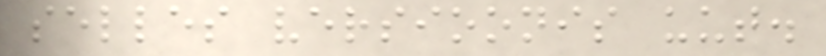selles versioonis uut.
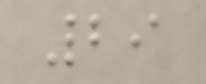29
